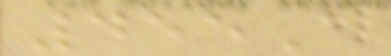455A
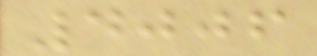4006
